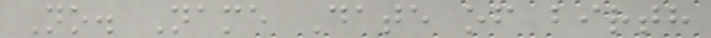No. Name Date of birth
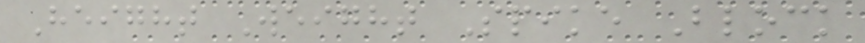Height Weight Spike Block
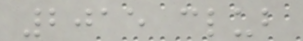2015 club
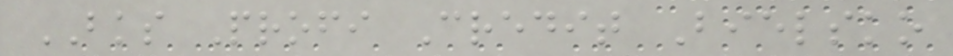BKS Profi Credit Bielsko
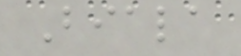Biala
